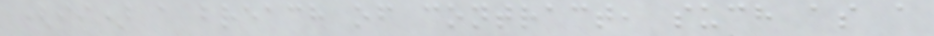(ii) a breach of contract, such as a
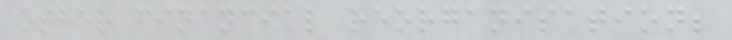other financial reorganisation;
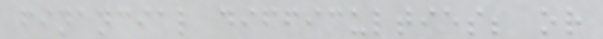financial difficulties; or
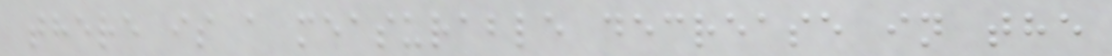there is a measurable decrease in the
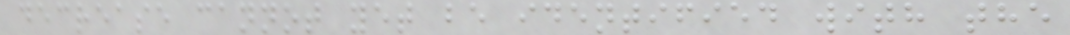decrease cannot yet be identified with the
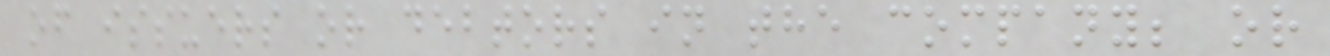of issuers or debtors in the company; or
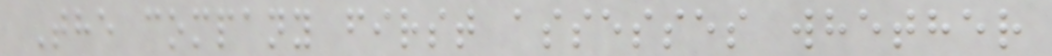The company first assesses whether
